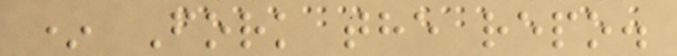* Fork the repo.
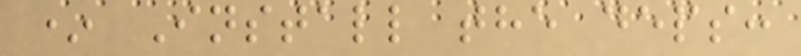* Install the deps:
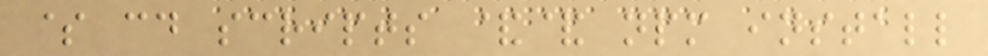$ cd scripts && npm install
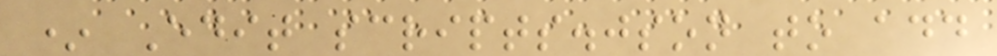* Edit scripts.json to add
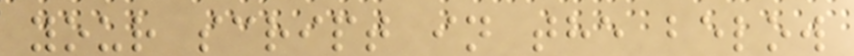your script in the below
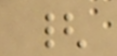{
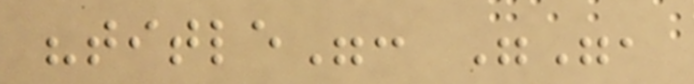"title": "",
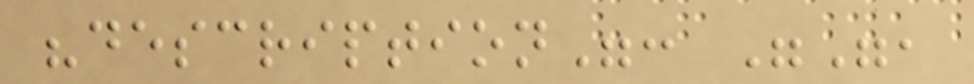"description": "",
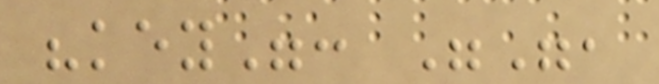"key": "",
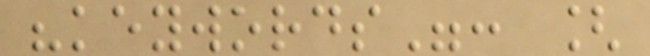"keywords": [
